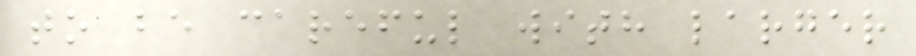to be careful with larger
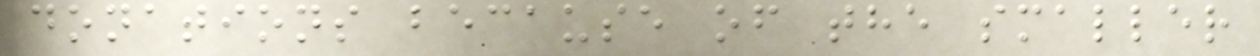donations because of the smaller
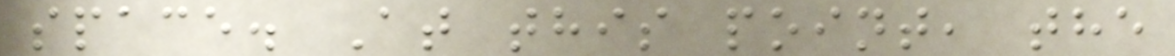space. At this point, the
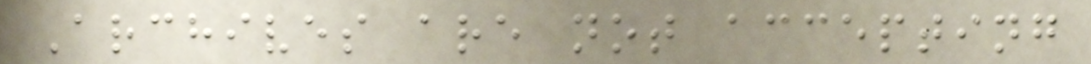Archives are not accepting
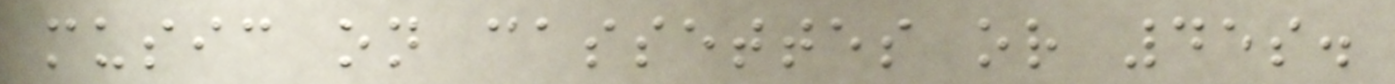music on cassettes or 45s.
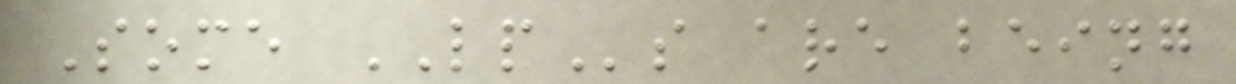Some LPs are being
